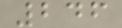246
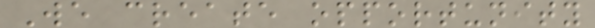We create opportunity
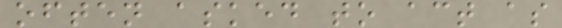often asked to act as
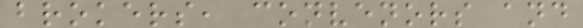brokers, convenors and
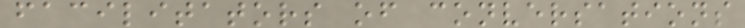facilitators of conversations
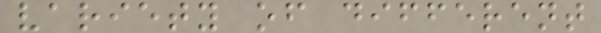variety of different
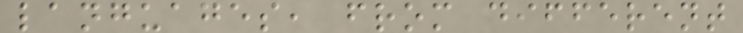languages, from different
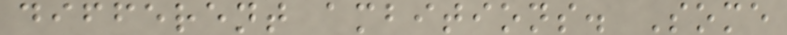different ambitions. Some
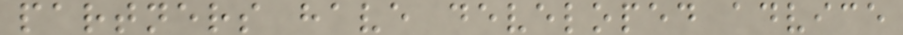partners have developed advice
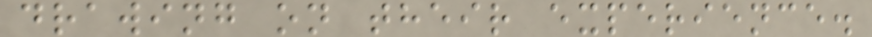drawing on their experience.
